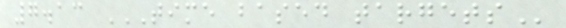7.13 TIME BASED TARGETS
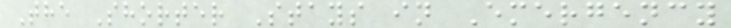The Shorter Stays in Emergency
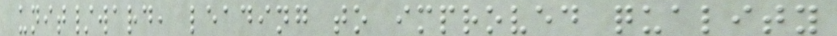unit/ward, leading to improved quality
